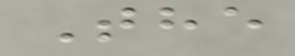The
